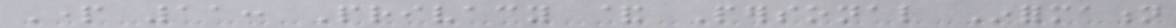Part 11: Privacy & Personal Information
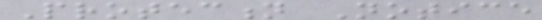Protection Notice
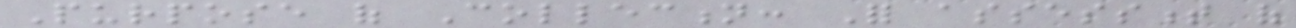Purpose of Collection: For assessment of
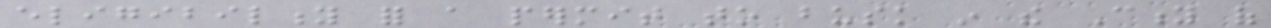eligibility for a permit to busk in the City of
